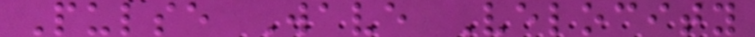Pulse Wave Velocity
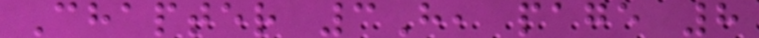Chapter 3H, page 8
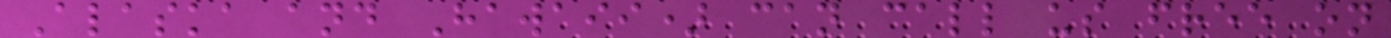Alaska and Hawaii) can call us free on
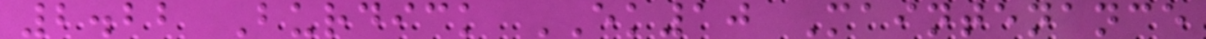2.22 Burdick EK10 Maintenance
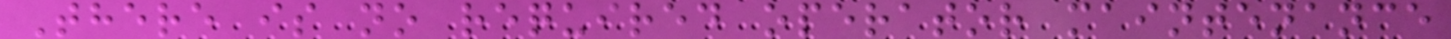There is no required operator maintenance
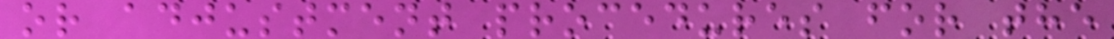or adjustment procedures for the
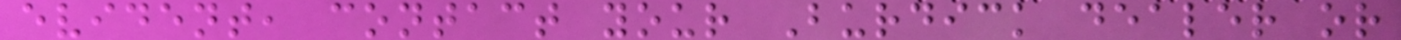evident, contact your Burdick dealer or
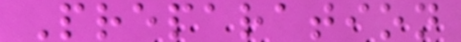Preparation
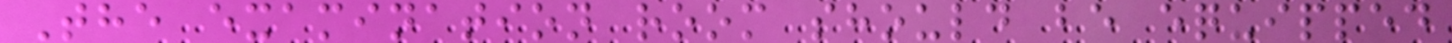The examination room should be equipped
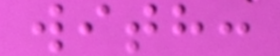with:
